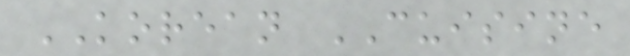KOREAN CUISINE
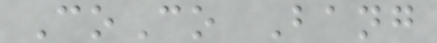CoCo Bang
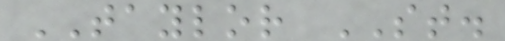TAYLOR ST.
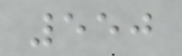550
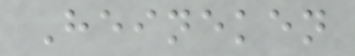Heineken
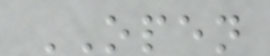OPEN
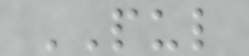PUL
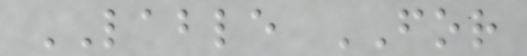LABLE FOR
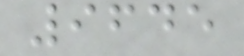9645
